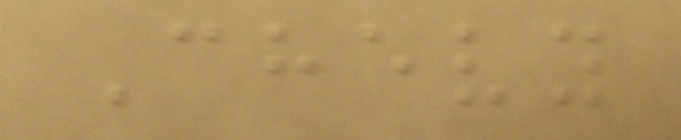Chevy
